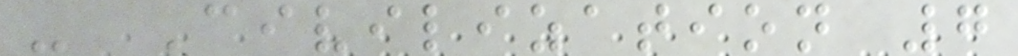- Civilization 7
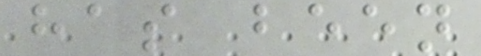has been
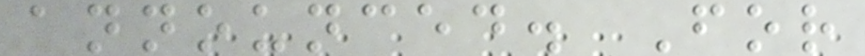announced. For
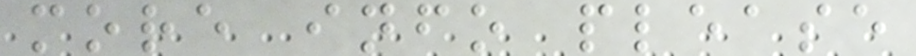more info please
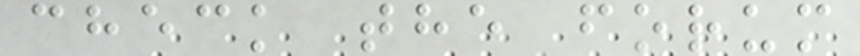check the forum
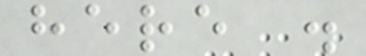here .
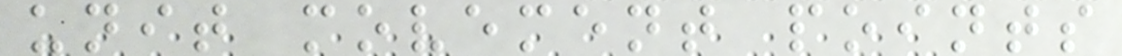unit movement points
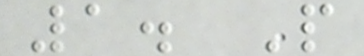1. P
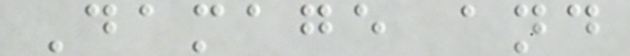Damage and
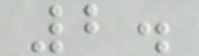2.
